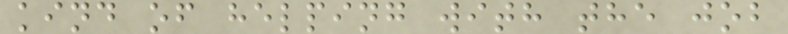kind of helping with the job
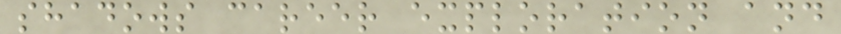shadows career exploration and
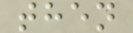then
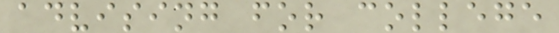advising for college
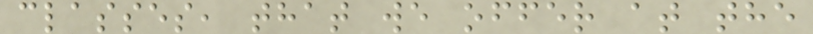classes, that we offer at the
